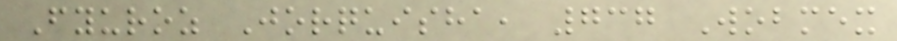Fyuroz Jorquisha, 737 Wobmex
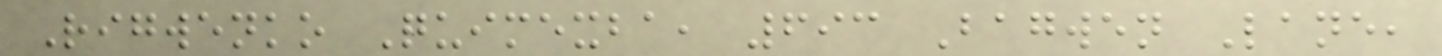Rigwenko Quimexba, 693 Bagwen Lane,
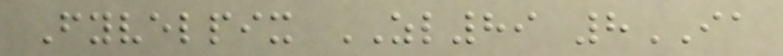Fyvelpix ZL89 8IA
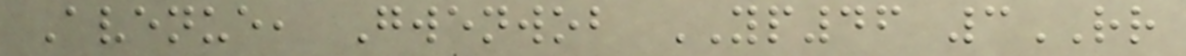Avenue, Gwenwob YP46 3RR
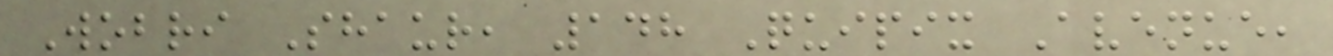Wobri Shaur, 148 Quipix Avenue,
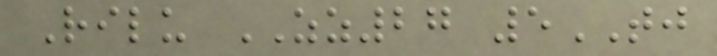Rilu ZZ27 5TJ
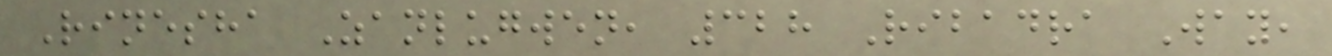Rinesha Zanlugwen, 328 Ribadra Way,
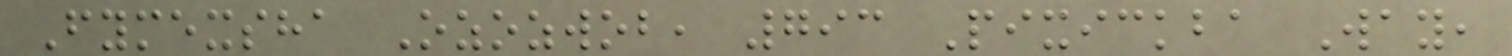Fymexsha Ozozwob, 793 Pixickba Way,
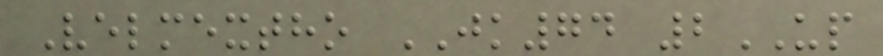Velmextho JK74 2UP
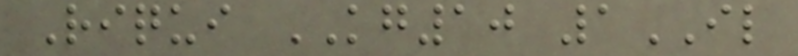Riqui KG10 1IL
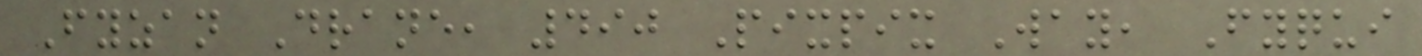Fyzan Drane, 490 Pixpix Way, Fyqui
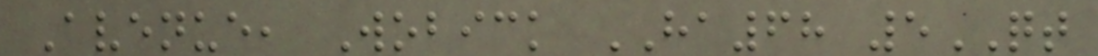Avenue, Wobick HA68 5QT
